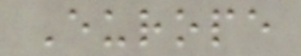Europe
